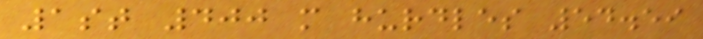1st 400 m hurdles 54.59
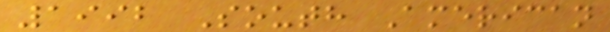1992 South American
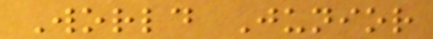World Junior
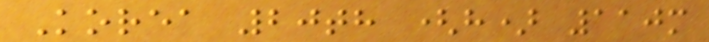Korea 20th (h) 110m
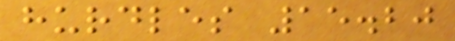hurdles 15.20
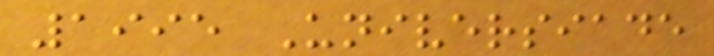1995 Universiade
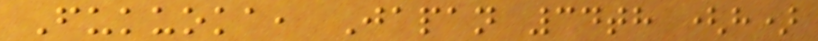Fukuoka, Japan 34th (h)
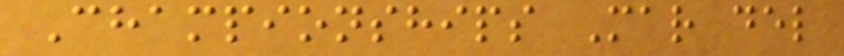Championships Mar del
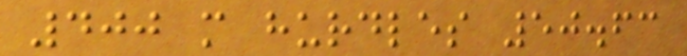400 m hurdles 50.63
